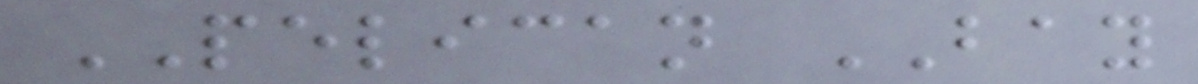PELICAN BAY
